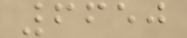6650
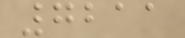7211
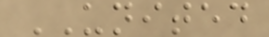UNITED
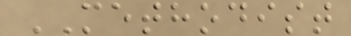METHODIST
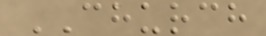CHURCH
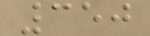350
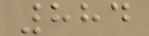884
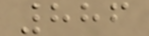886
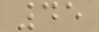45
